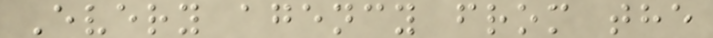Every agency from the
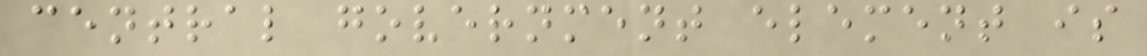central government element is
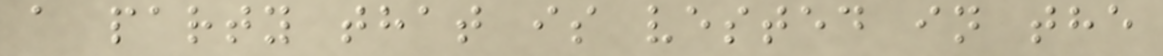a party that is vested in the
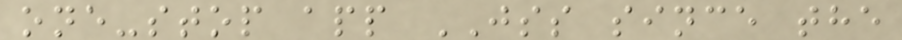one-stop app JSS since the
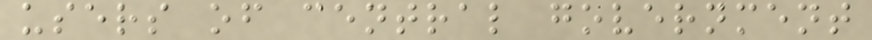users of central government
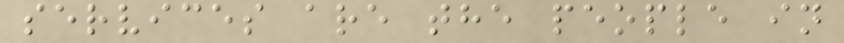services are the people in
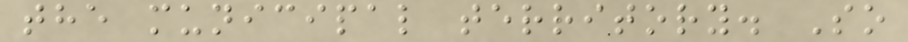the municipal territory. So
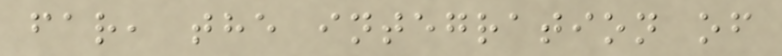far, the integration of
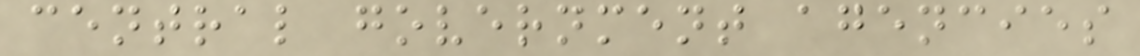central government agencies
